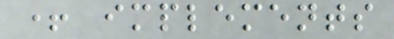+ implements
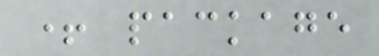+ package
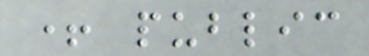+ public
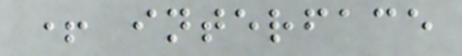+ interface
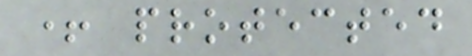+ protected
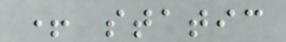+ static
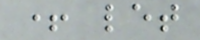+ let
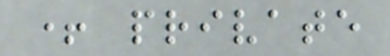+ private
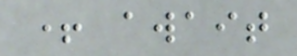+ await
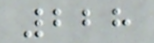228
